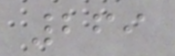269
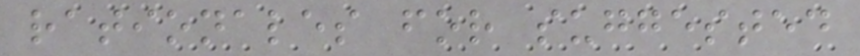rationales for suggested
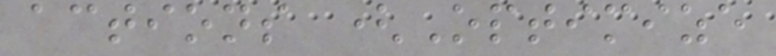actions (Optimize
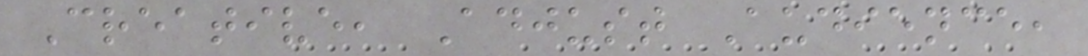Creative, Adjust Audience,
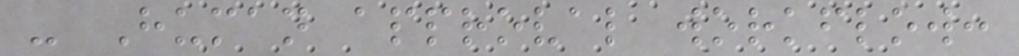- Human approval workflow:
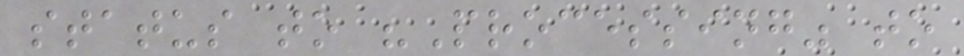status to "Processing" to
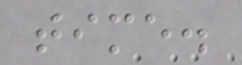time.
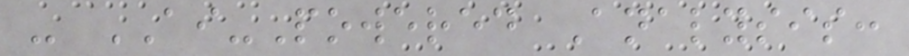- AI-Powered Analysis:
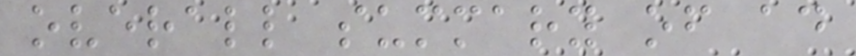overall summary of ad
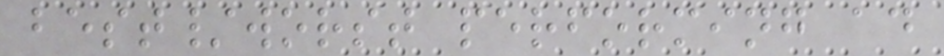best/worst performing ad
